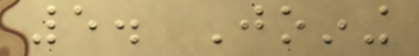5. Joining
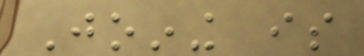Joining is
